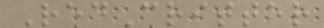RedCritter
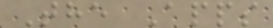The Apps
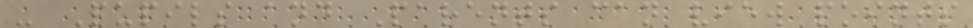- Pupils and Parents can view points
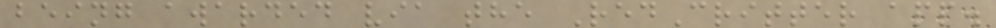being awarded via the RedCritter app.
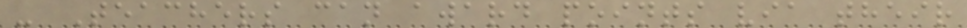- Teachers can award points via their
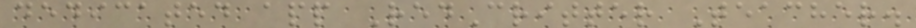dedicated app RedCritter Teacher.
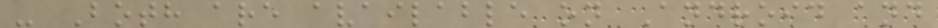- Both are available on Android and
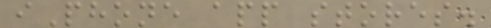iPhone app stores.
